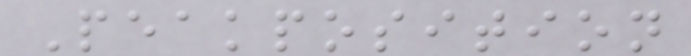Peakposition
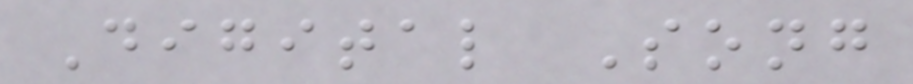Digital Song
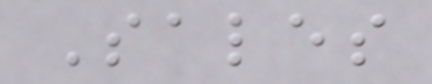Sales
